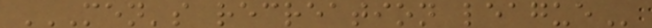MEN'S RECREATION LEAGUE
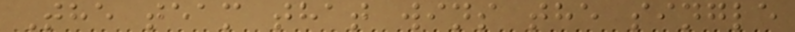The team that wins the single
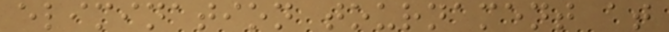elimination tournament at
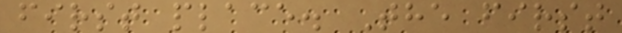first place. The first
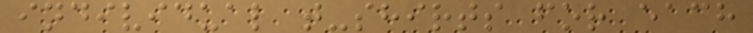individual t-shirts for each
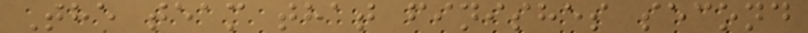The team that finishes second
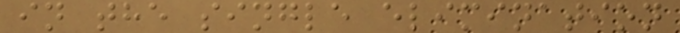in the single elimination
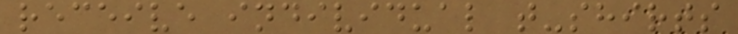receive individual t-shirts
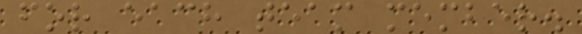for each team member.
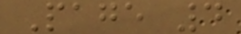Page 4
